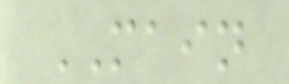MAIN
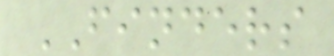FINDERS
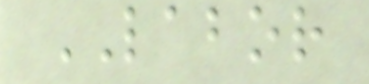LABOR
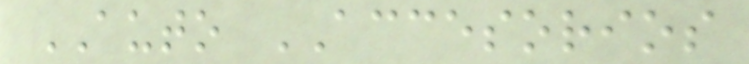AUTO ACCESORIOS
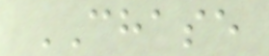CHASE
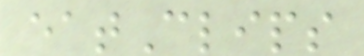eatClips
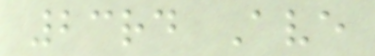23rd Ave
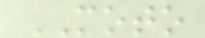MOTO
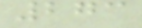273
